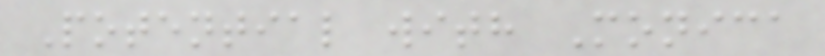Potential with Monica
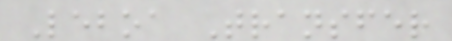Leboa Transfer
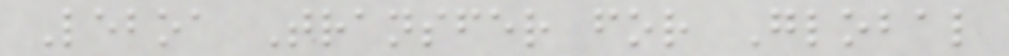Leboa Transfer for Global
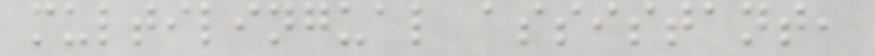multilingual assistant,
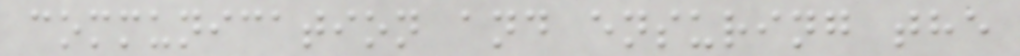communication and ensuring the
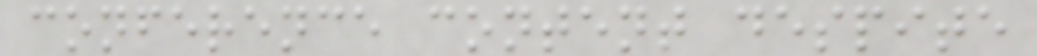conference content despite
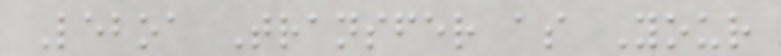Leboa Transfer as Your
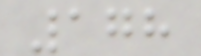178
